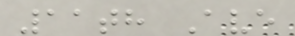11th Ave
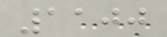1100
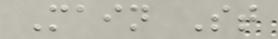Main St
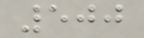500
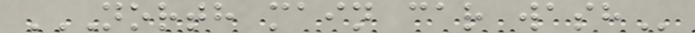NORTH MAIN CAR WASH
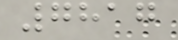7817
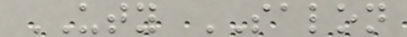UTY SALON
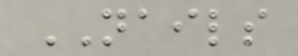NAILS
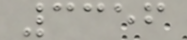3356
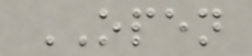OPEN
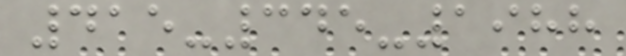415-345-1988
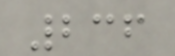236
